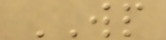WP
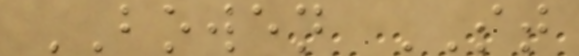BOWEN ST
